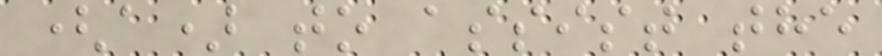(a) to assist the
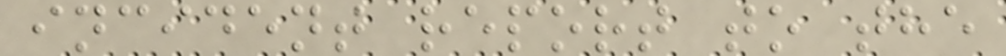incident report to the
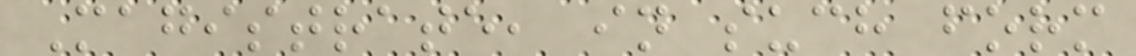Magistrate, in such form
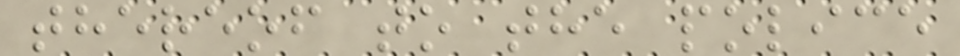thereof to the police
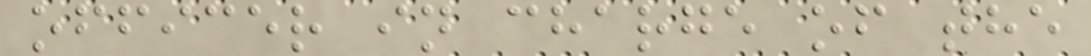officer in charge of the
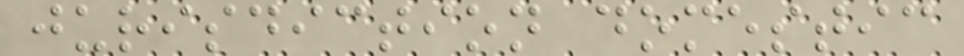jurisdiction domestic
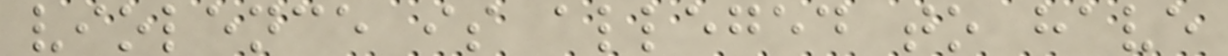violence is alleged to have
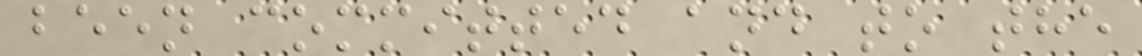been committed and to the
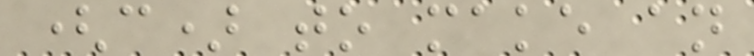(c) to make an
